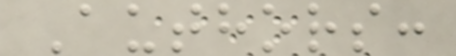Authors:
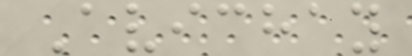Avichay
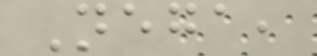Nega,
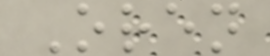Oren
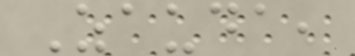Zauda,
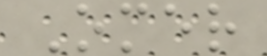Omer
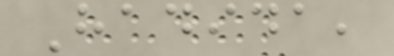Hadida,
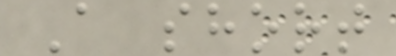A short
